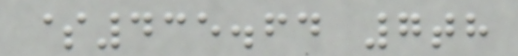$435.64 7th
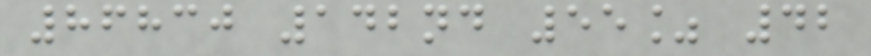86830 142nd 55% 42
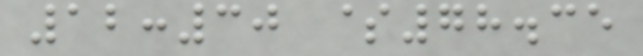12:30 $78.35
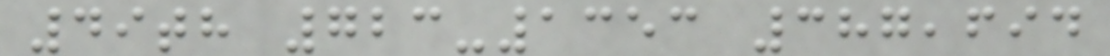49th 723-1353 387,694
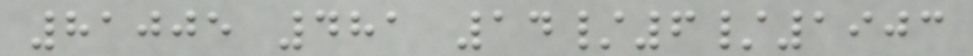81005 481 14/6/1903
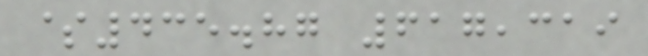$435.87 617,319
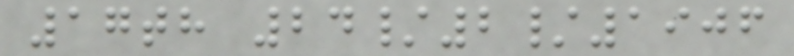17th 24/2/1906
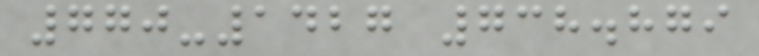770-1427 738.879
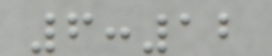6:12
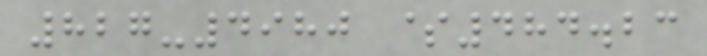827-4980 $484.23
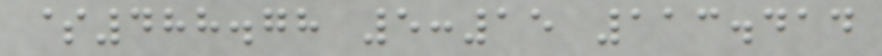$488.78 5:15 113.414
